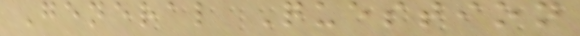General Question
